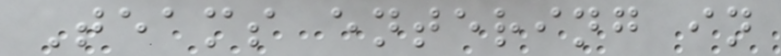Teams entering in
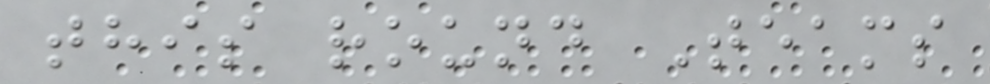this round Teams
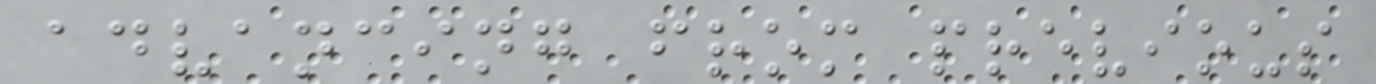advancing from previous
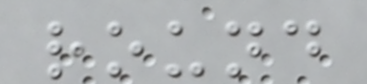round
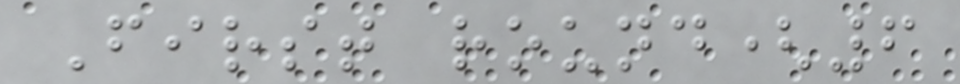First round(6
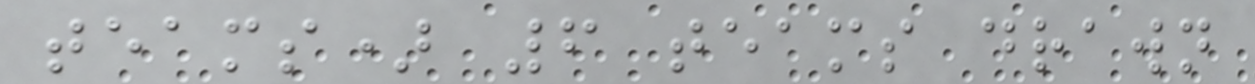teams) 6 teams drawn
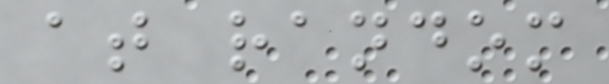at random
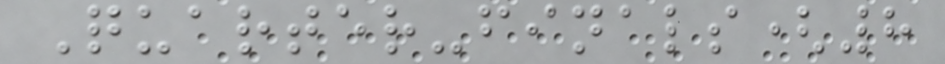Quarter-finals(8
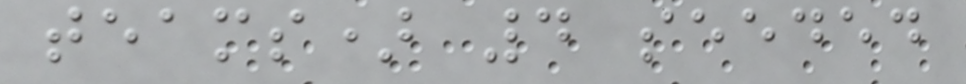teams) 4 seeded
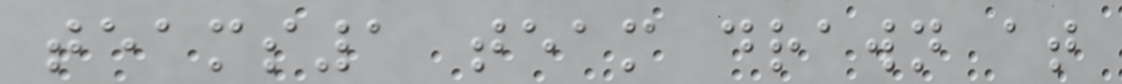teams1 team drawn at
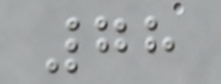78
